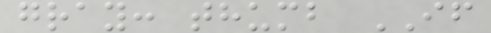gray: thumb IF
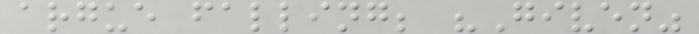argue falling; "Given"
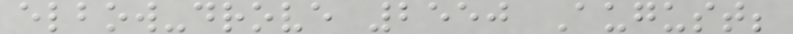elbow-drove 2550 August;
